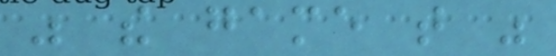was the game that was
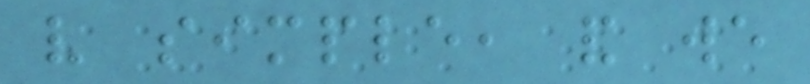very simple, and we
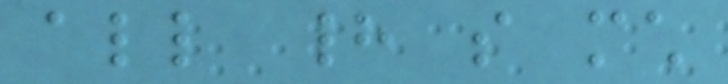all had so much
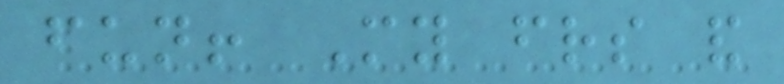fun! My friends and
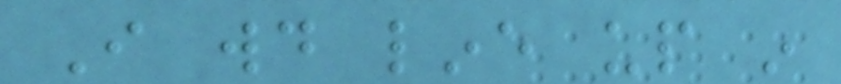I would line up in
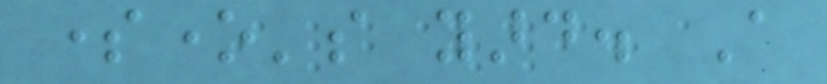someone's yard. A
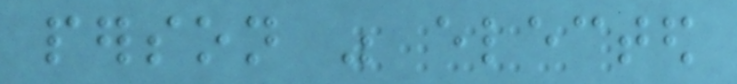person was elected
